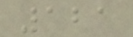121
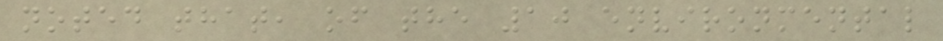noted that, of the 10 environmental
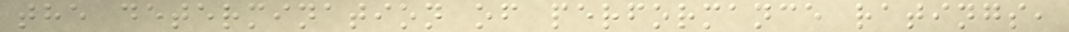the determination of performance ratings,
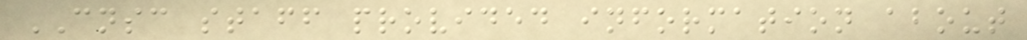CNSC staff provided information about
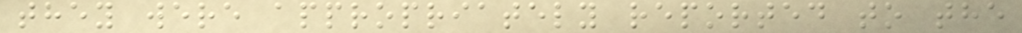they were appropriately reported to the
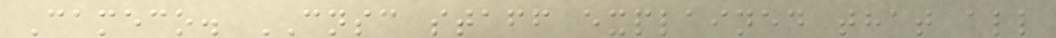Cameco. CNSC staff explained that all
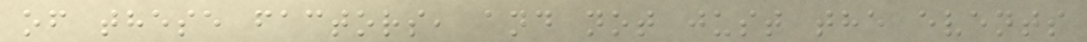of these factors, and not just the events
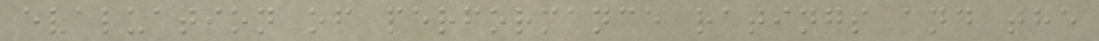evaluation of performance ratings and the
